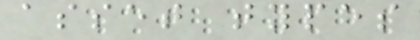asset types
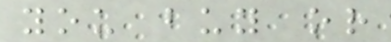you buy or
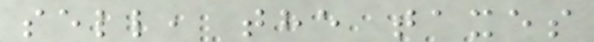sell, the taxes
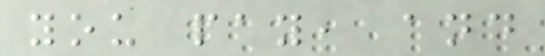you pay, and
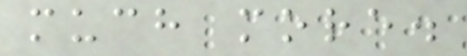much more.
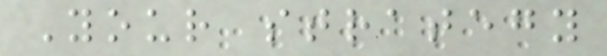Your strategy
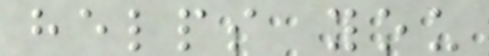helps you
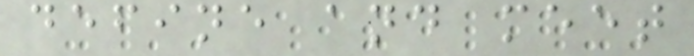define and meet
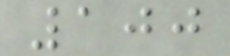100
